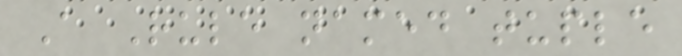A Rule named tuple
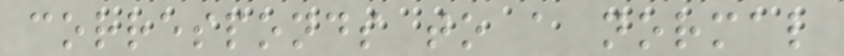corresponds to a normal
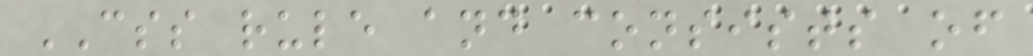CSS rule and consists of
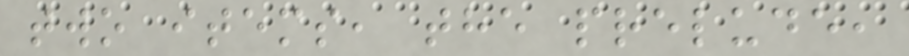two items, the prelude,
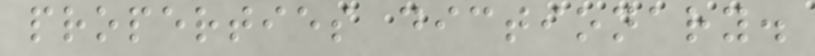properties dictionary.
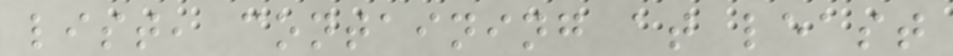list, containing at least
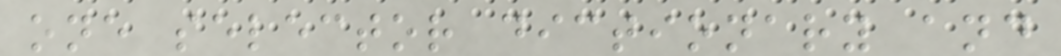one selector dictionary and
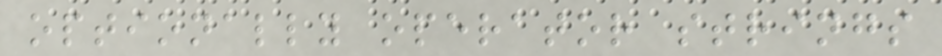optionally operator strings
